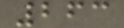263
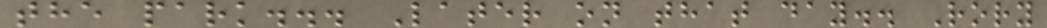the park... Later on that day.. Rory
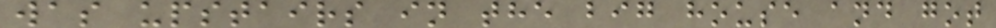was upstairs in the big house and got
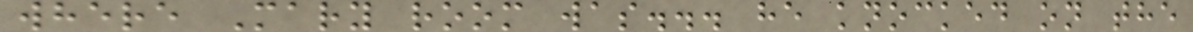where Mary room was... he knocked on the
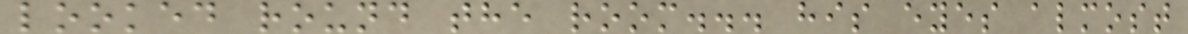looked round the room... his eyes almost
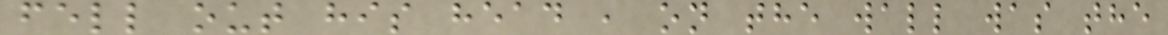fell out his head , on the wall was the
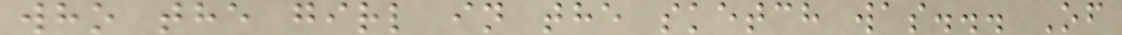who the girl in the sketch was... Of
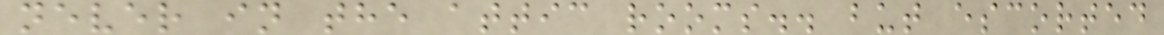never in the attic rooms.. but escorted
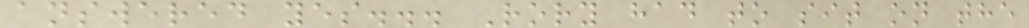answered yes... Rory had to sit on the
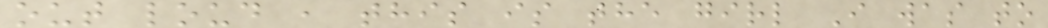out loud , this is the girl I was to
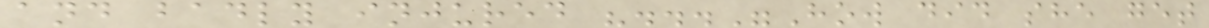and badly injured "..."How did she get
